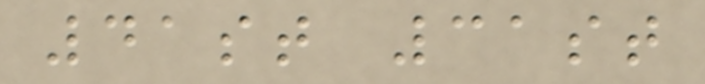41st 31st
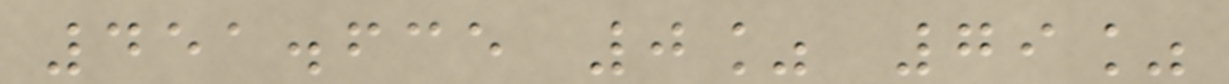451.635 0% 79%
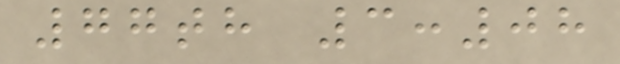77th 3:08
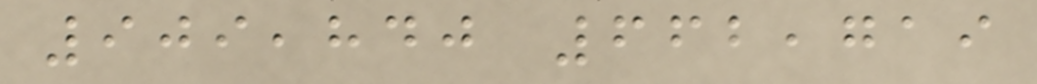909,840 662,719
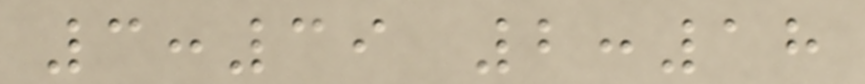3:39 2:18
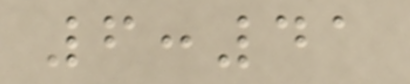6:41
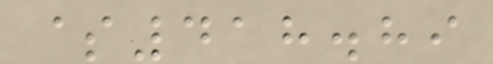$418.89
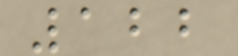122
